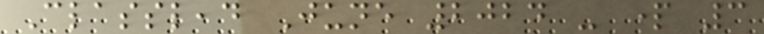Classlead June 2024 - part 3
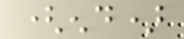(end)
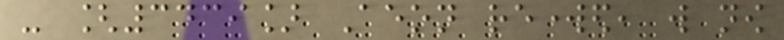- [3439] Aeon reworked, will now
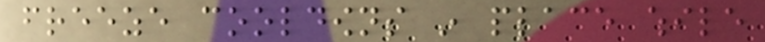freeze cooldowns in place while
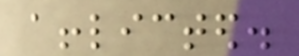afflicted.
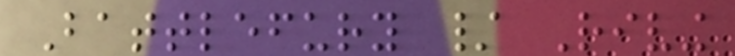Battlefury / Riving
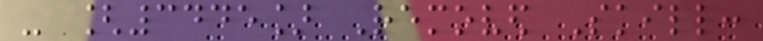- [3445] Removed Skill:
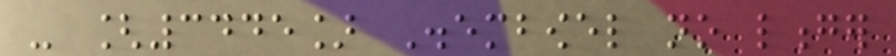- [3445] Disembowel no longer
